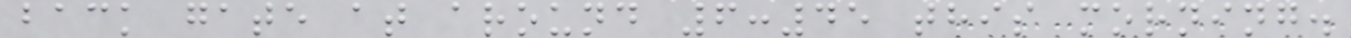back gate at around 6:45 this morning.
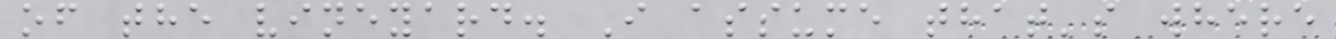of the vineyard. I assume that's where
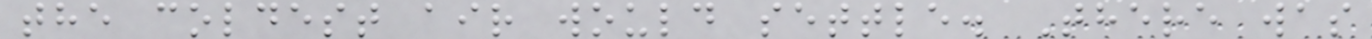the coldest air would settle. There was
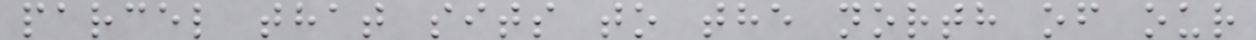parcel that sits to the north of our
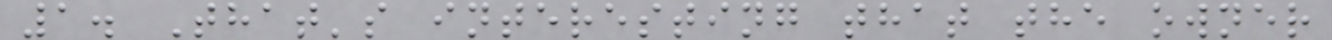1. That's interesting that the owner
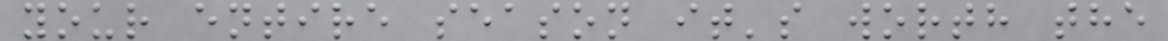your entire season it's worth the
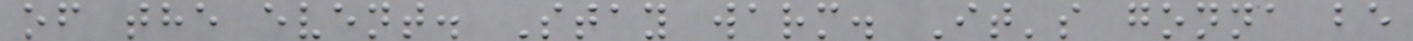of the event. Stay warm. It's gonna be
